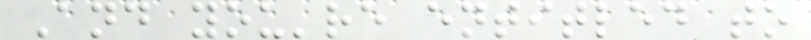And you're entitled to
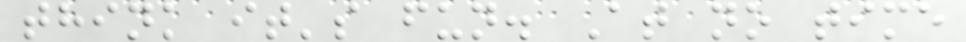think it's fun. At no time
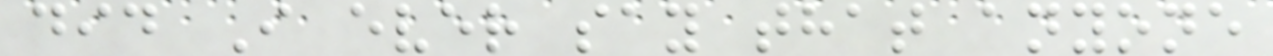did I ever say that anyone
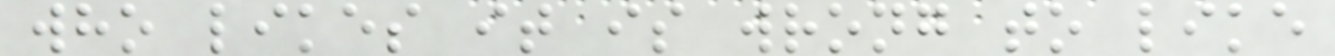who likes it is wrong to like
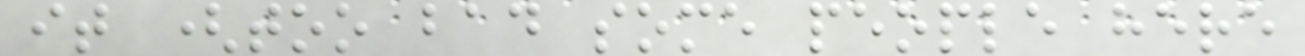it (too bad some people here
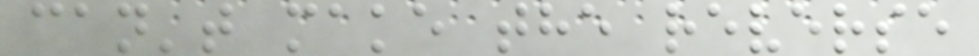can't make the reverse
